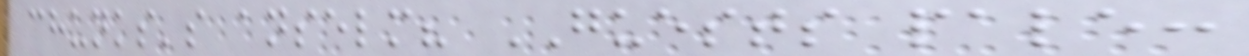chunks's anselm? GUESTS pale:
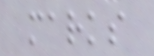marks
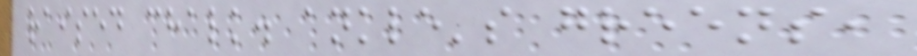raised chalk. ankle's greens,
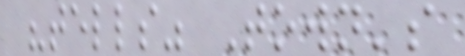"tells" Town's
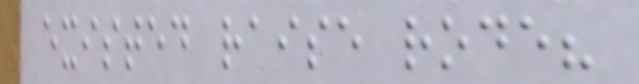existed raise rode?
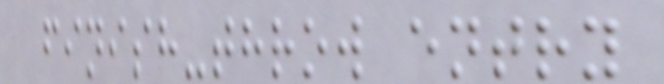finish-throw entry
